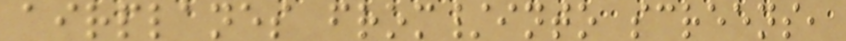airplanes from/into screens,
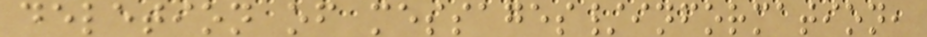deletion of messages/information,
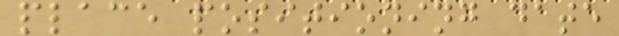place positioning date
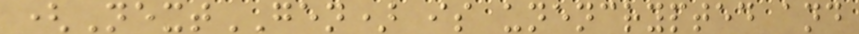(NextGEN) is unencrypted and
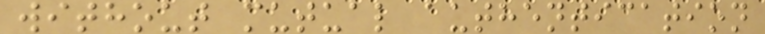without mutual authentication
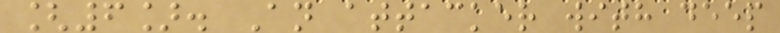[6]. An attacker with deep
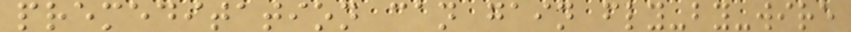premeditation can gain fly-by-wire
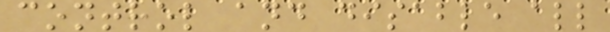control and disable all
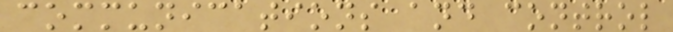communications and control
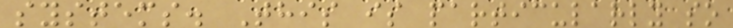systems. This is particularly so
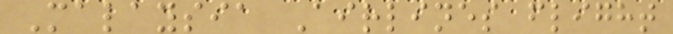Malaysia Airlines flight
